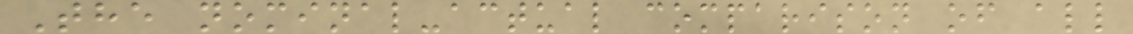The nominal-actual comparison of all
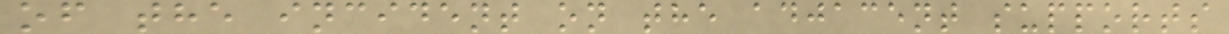of the incident on the adjacent supports
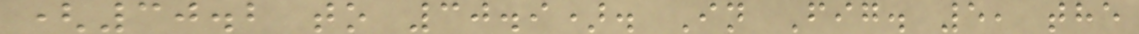(30.2 to 30.9). In Fig. 5, the
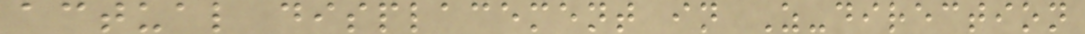actual displacement in Z-direction
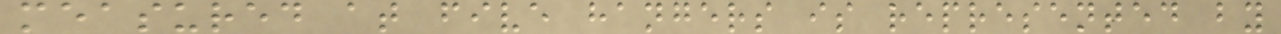measured at five hangers is represented by
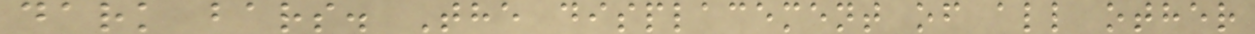dark bars. The displacement of all other
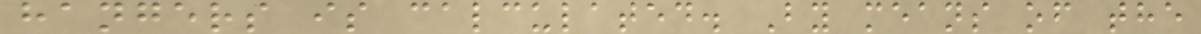hangers is calculated. By means of the
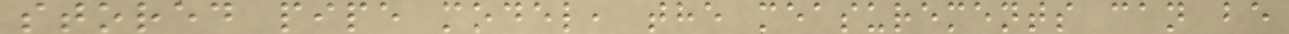stored pipe model, the measurements can be
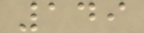149
